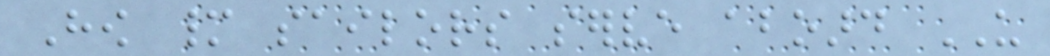How many sailors serve aboard US
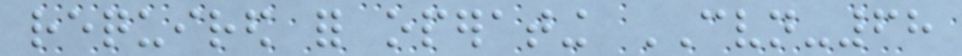required for operating CVN-68
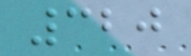320
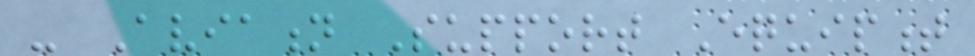- Aviation Support Equipment
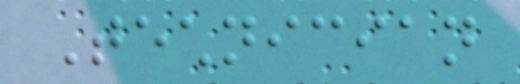Technician
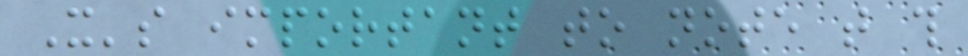It's important to note that this
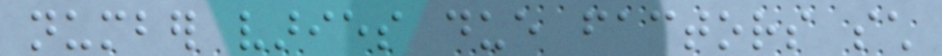number varies due factors such
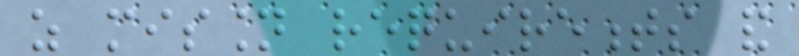as mission requirements and
